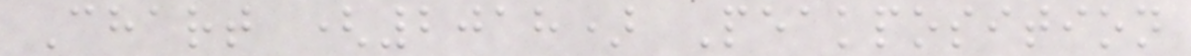Chart (2018) Peakposition
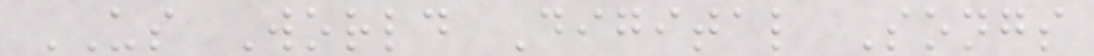US World Digital Songs
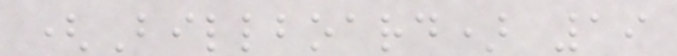(Billboard) 19
